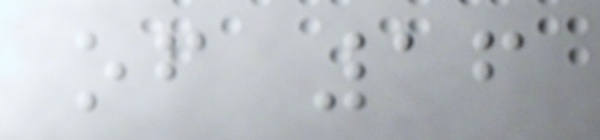of 16
